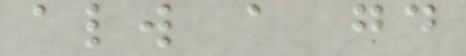always a good
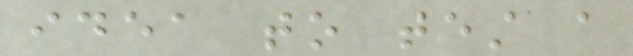idea to test a
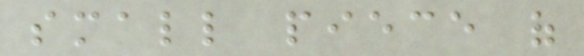small piece of
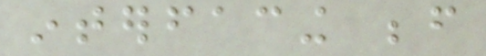interfacing before
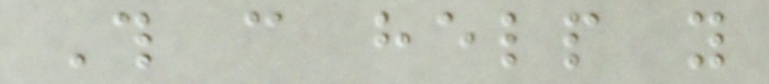This can help you
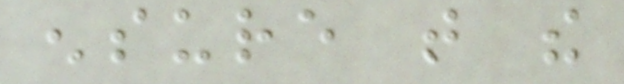ensure that the
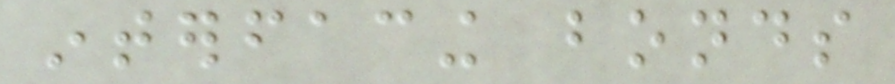interfacing bonds
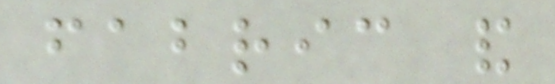fabric and
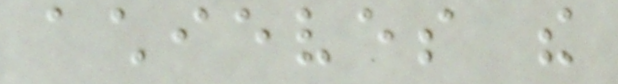achieves the
